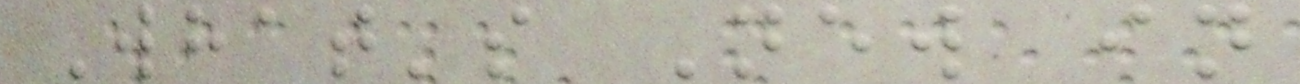What's New in
